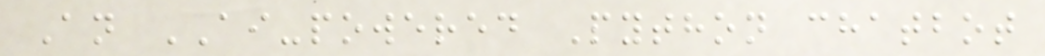An AI-powered Python chatbot
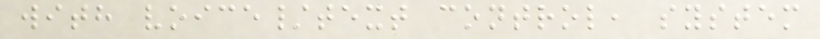with voice/text control, system
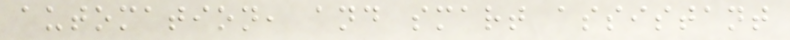automation, and smart assistant
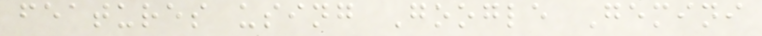features using Google Gemini
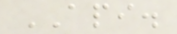API.
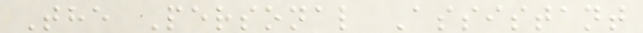The Personal Assistant
